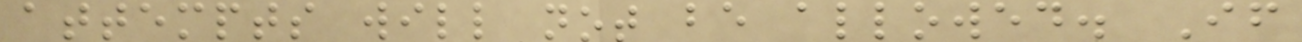attempts will not be allowed. If
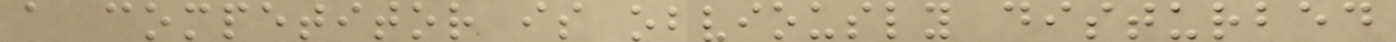a competitor is obviously disturbed
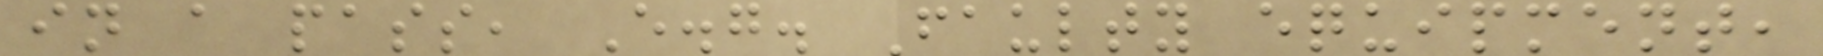in a pass, E.g. Faulty equipment,
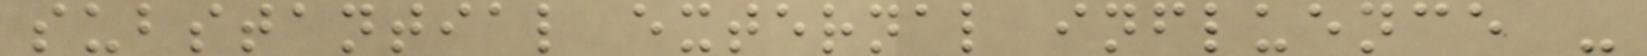substantial external influence -
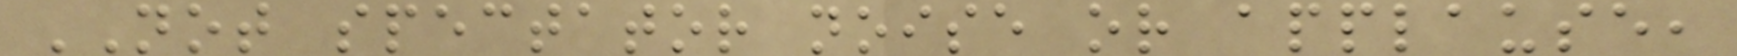NOT spectator noise or applause,
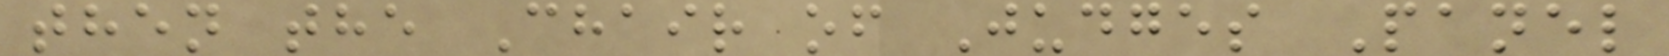then the Chair of Judges Panel
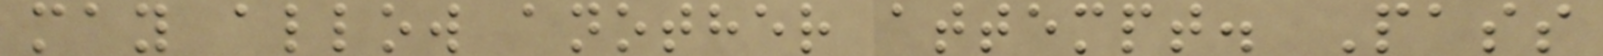may allow another attempt. Pass
